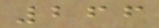266
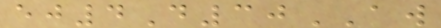ej4D30AW
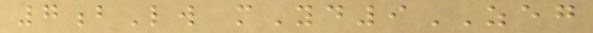7bLw mYd9ZEG
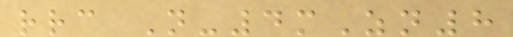rrc N-4mZn8
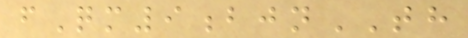fQm9bjnTH
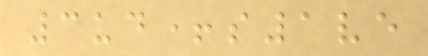3ud+s1ve
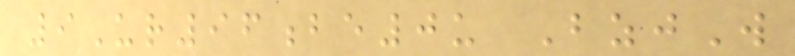9Ur96be0u BzjW
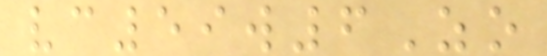vc59w6Zo
